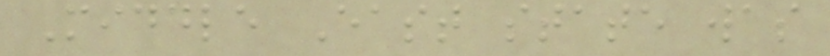Middle East state was
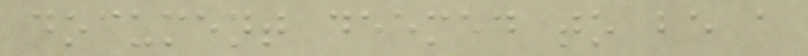document deemed to be a
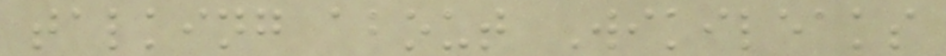talking about Wikileaks
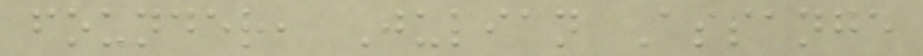founder, Julian Assange
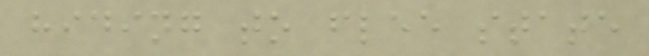hiding to flee state
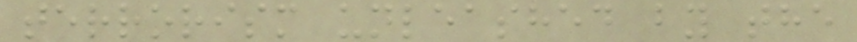terrorism unleashed by the
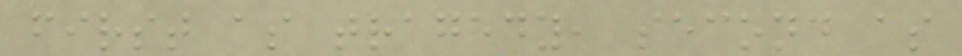first as tragedy, second as
